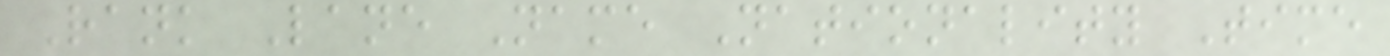Rank Lane Name Nationality Time
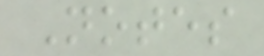Notes
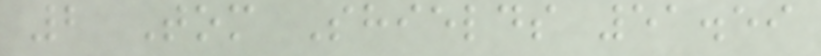2 Tom Shields 51.59
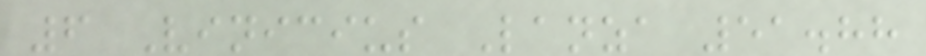6 Vinicius Lanza 51.88
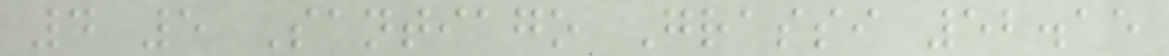4 5 Santiago Grassi 52.15
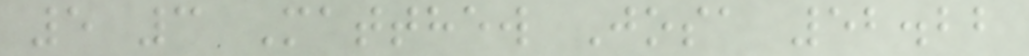5 3 Matthew Josa 52.22
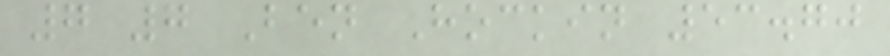7 7 Ben Hockin 53.70
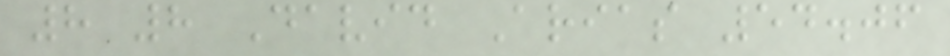8 8 David Arias 54.06
